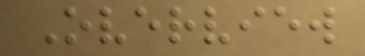Overview
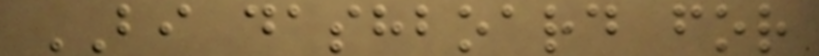BI dashboard for
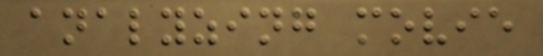analyzing movie
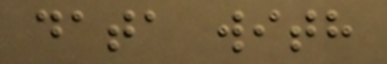data with
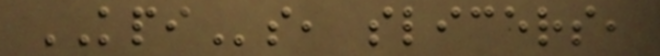KPIs, slicers,
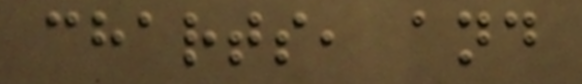charts, and
